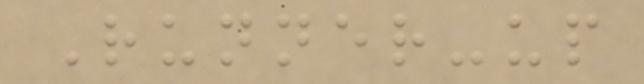Runner-up
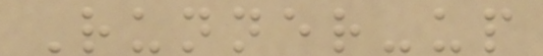Runner-up
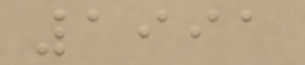1991
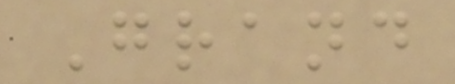Grand
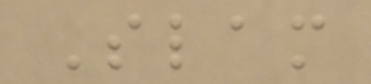Slam
